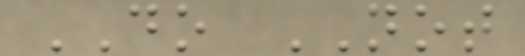DO NOT
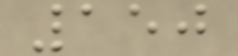150
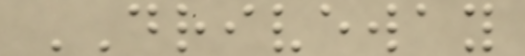DRIVEWAY
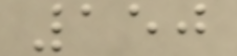150
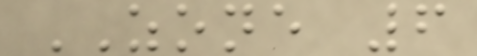ZONE 6
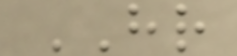HR
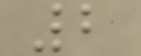2
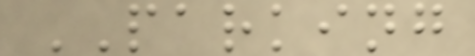PARKING
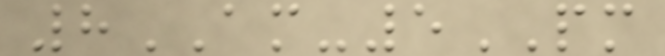8AM-5PM
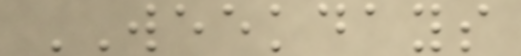WEEKDAYS
